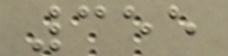355
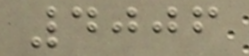4006
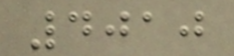4010
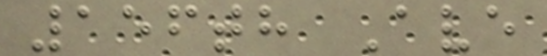156th Ave
